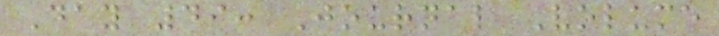Day 49: Journal Volume
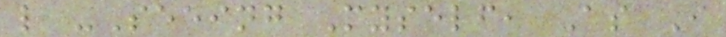l -Seeing Myself, As I
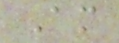Am
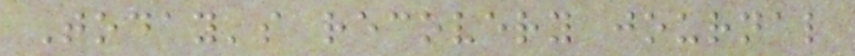Today's recovery journal
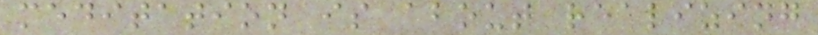meditation is about realizing
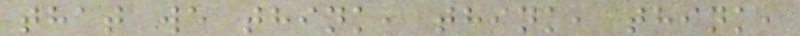that we think, think, think,
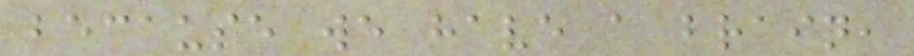because we have a brain,
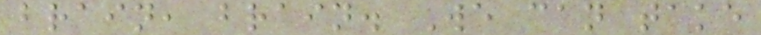brain, brain. We can take
